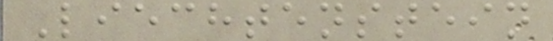Liechtenstein
